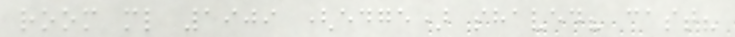room ml 1909 (edge) shaved? cast?
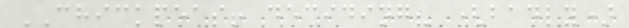CHICKPEAS! deciding? (badly)
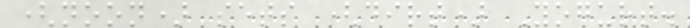(noon) sets (dirt) Yogurt.
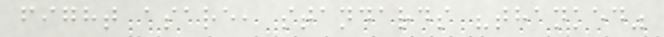fight asare, standards "thanked"
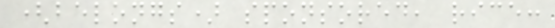(belongs) sponsored, rice:
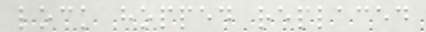lock hopped replaced
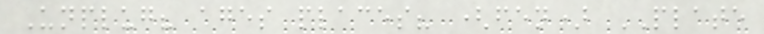Unplug? ages places? (fen) PLATE
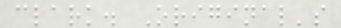clark. Original's
